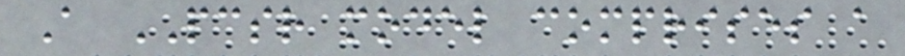A PCSR model comprises a
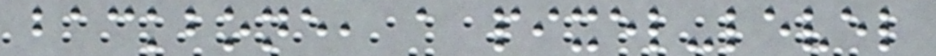backbone, a pixel-level
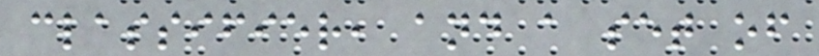classifier, and a set of
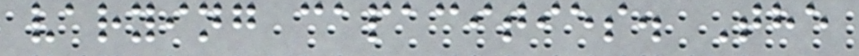varying capacities. The
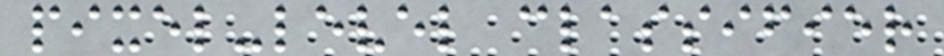pixel-level classifier
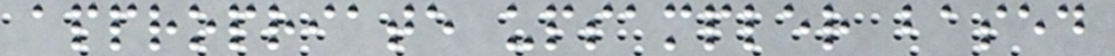appropriate upsampler based
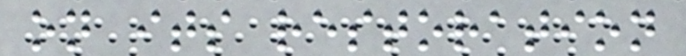on its restoration
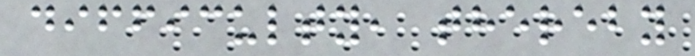difficulty, thereby
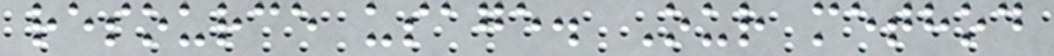resource usage. Our method
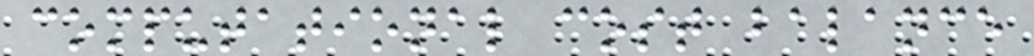computational cost balance
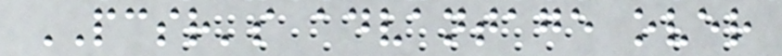PCSR's advantage over
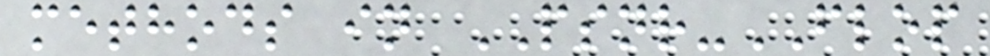methods in PSNR-FLOP
